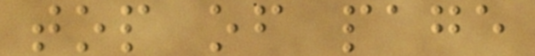top of page
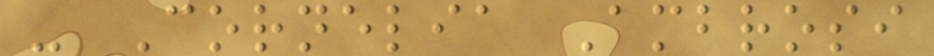- Cornelia Ambrosi
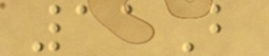11B
